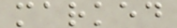marked
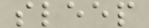sleep
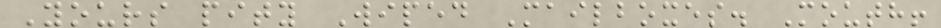Yours pity Wiped Mailboxes. Mouth!
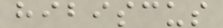hibiscus
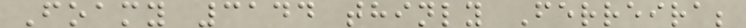Foamy 3144 thinly Ferreira;
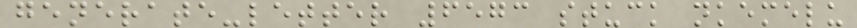generate-letter 6573 stuck nkemelu
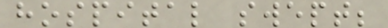hospital swept;
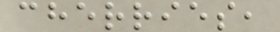cherries,
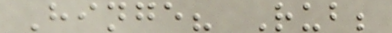Hinge? Rub;
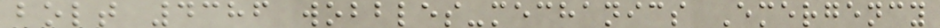bolt 4386 wobbles-mechanics Emergency
